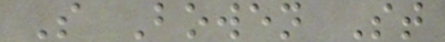S Bowen St
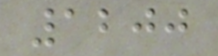1200
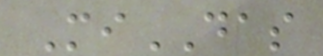MiDAS
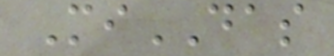MiDAS
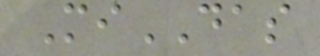MiDAS
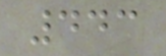443
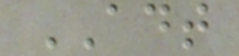ADT
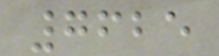7625
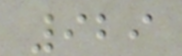929
